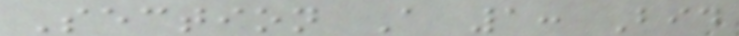Section A 1: Bid
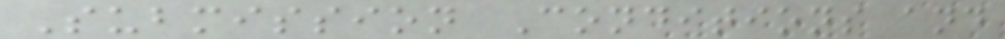Submission Conditions and
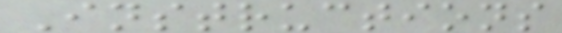Instructions
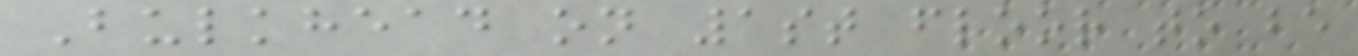Bulkhead on 1st floor to be
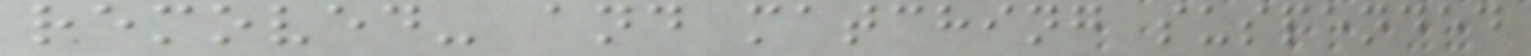removed- and matching suspended
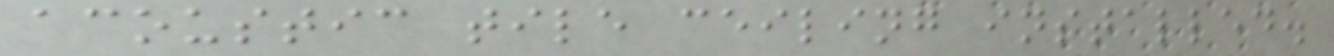acoustic tile ceiling installed.
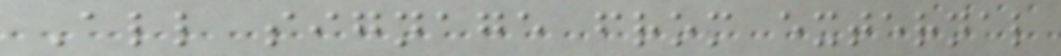All signage from external
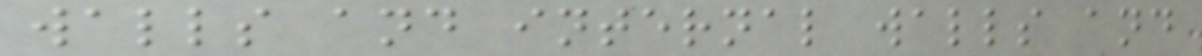walls and internal walls and
